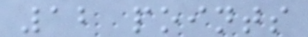12 points
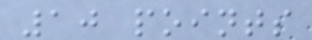10 points
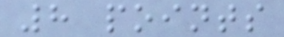8 points
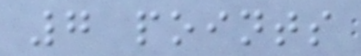7 points
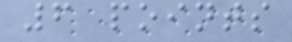6 points
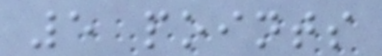5 points
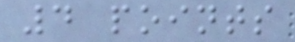4 points
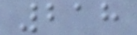218
